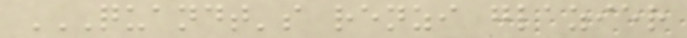QUANDT'S RENZI GLAZIER
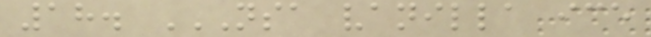18. NSA VANILLA ICE
